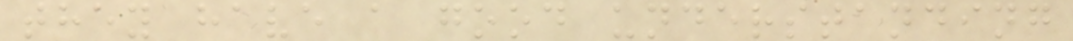they have a good understanding
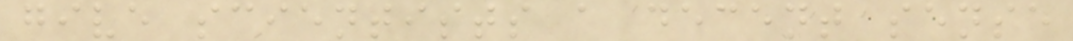give scientists a decent sense
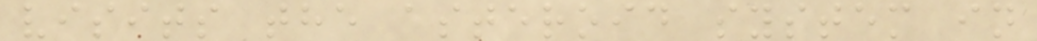visits the asteroid system in
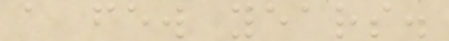a few years.
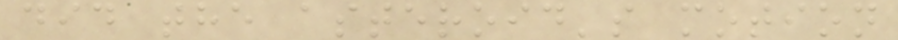did the asteroid's motion
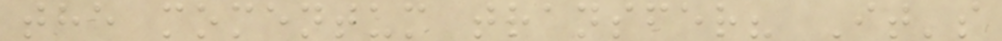the momentum transfer? It's
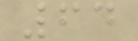64
